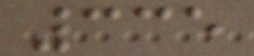335
